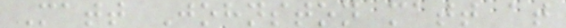Matt Johnston matt at
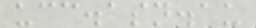ucc.asn.au
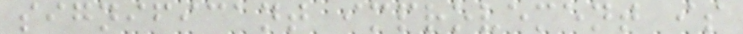significant improvement is
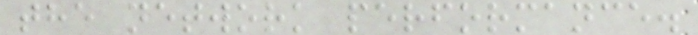the network performance.
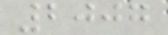2007
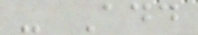- Add
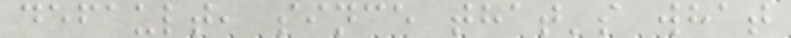default, since that's what
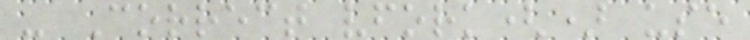- Correct vfork() use
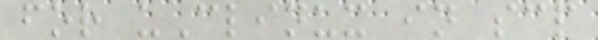for uClinux in scp
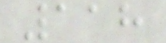118
